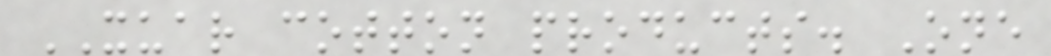XUAR cotton products. One
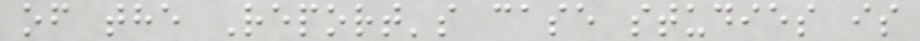of the Report's case studies is
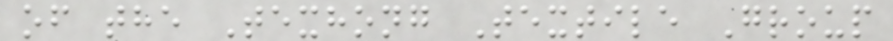of the Texhong Textile Group
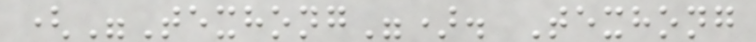("Texhong"). Texhong
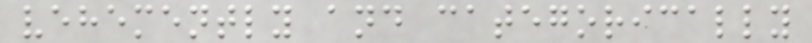vehemently and categorically
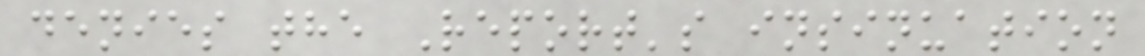denies the Report's insinuation
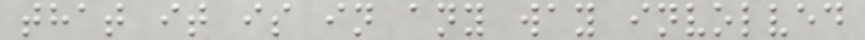that it is in any way involved
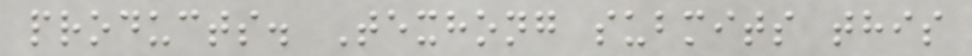products. Texhong submits this
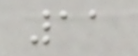11
